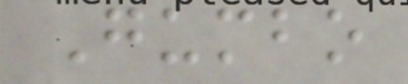Gumbo
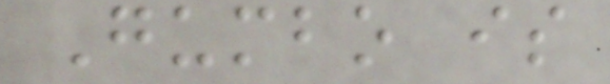Gumbo is
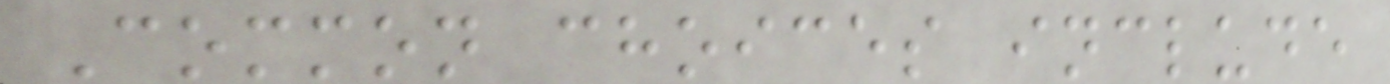Common choices include
